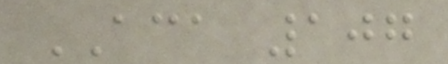ACA 107
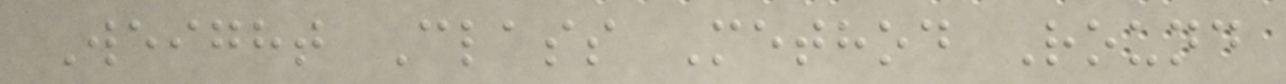Weight Class Method Round
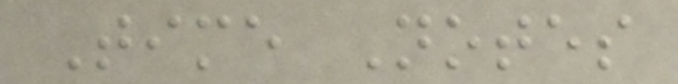Time Notes
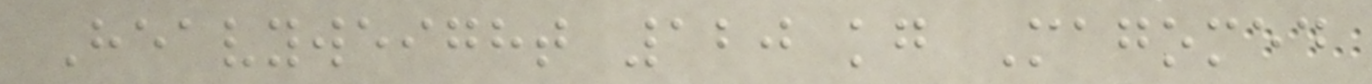Heavyweight 120 kg Magomed
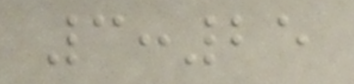3:25
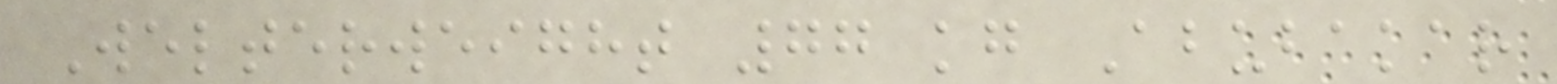Welterweight 77 kg Abubakar
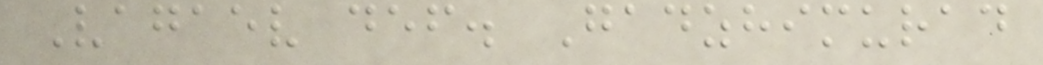Vagaev def. Gadzhimurad
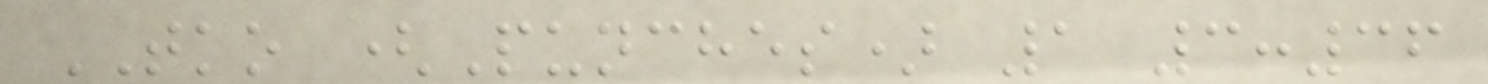TKO (Punches) 1 3:36
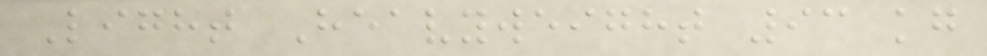Light Heavyweight 93 kg
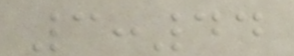3:44
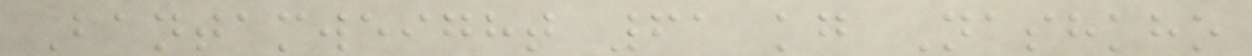Bantamweight 61 kg Nashkho
